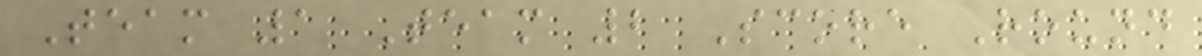Team 1 Team 2 Score Round
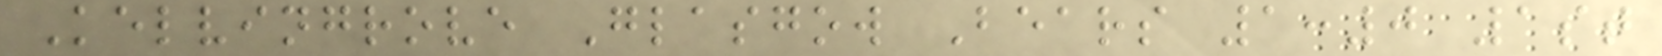Kelvingrove Glasgow Bears 1:0 1st
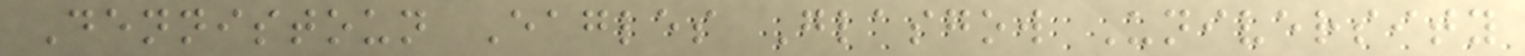Dennistoun Eagles Glasgow University
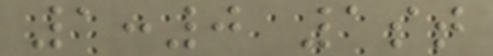1:0 1st
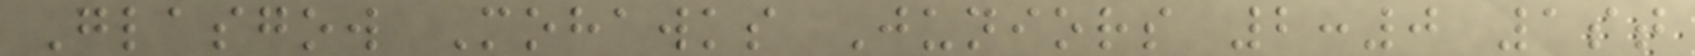Glasgow Mohawks Juniors 2:0 1st
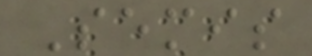Semis
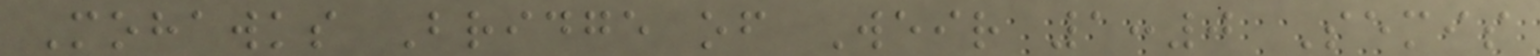Mohawks Bridge of Weir 1:0 Semis
